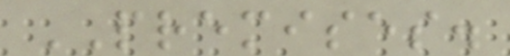PREMISES.
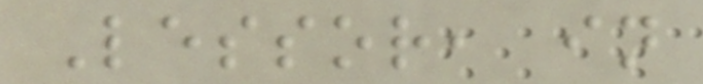Lessor, in
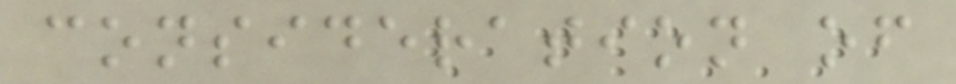consideration of
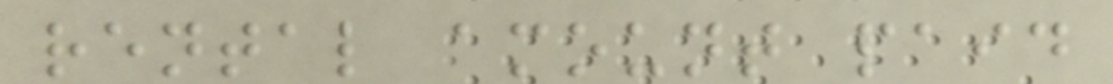rental amount paid
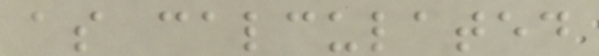as calculated
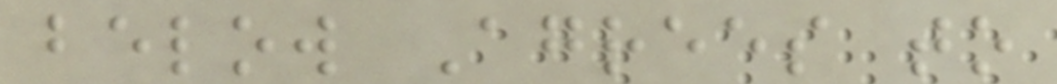below Agrees to
